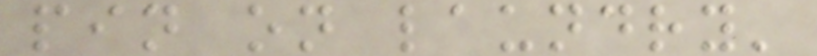pin on laundry'
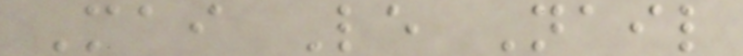Mai Le Nail
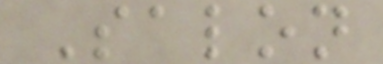Salon
